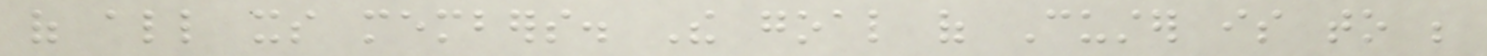of all its members. The goal of Custer is to be
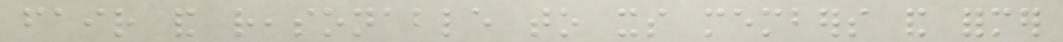fair and reasonable to its members and former
